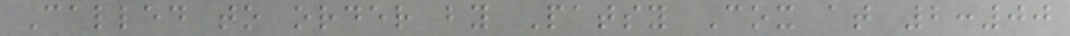Called to order by Patsy Cox at 2:00
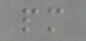pm
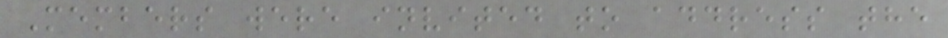Members were invited to address the
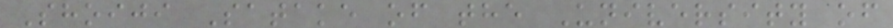Shoiji Satake of the University of
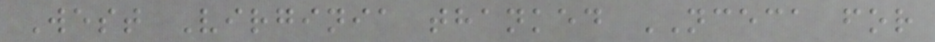West Virginia thanked NCECA for
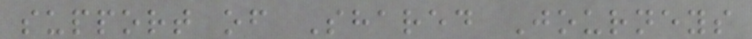support of Shared Journeys
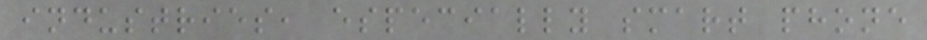industries, especially smart phone
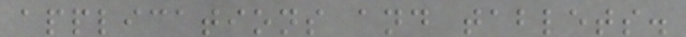applications and tablets.
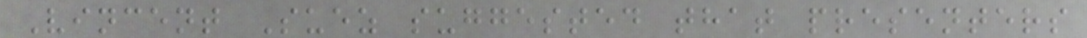Vincent Suez suggested that presenters
